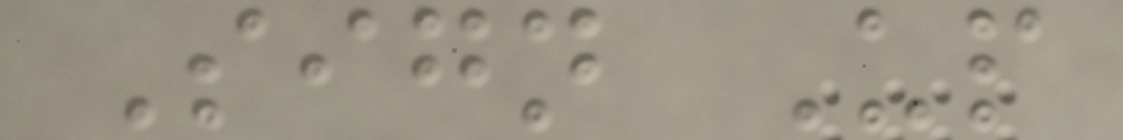Sign Up
